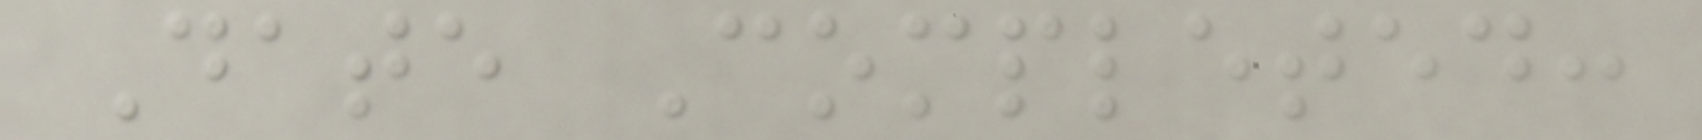Date Completed:
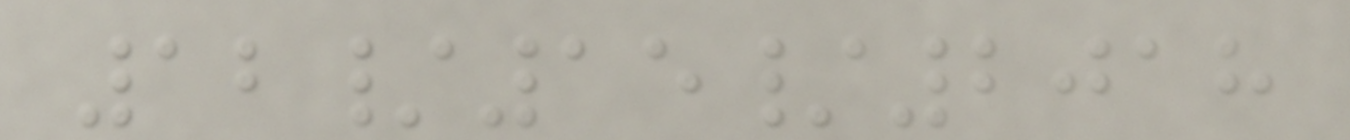12/15/2018
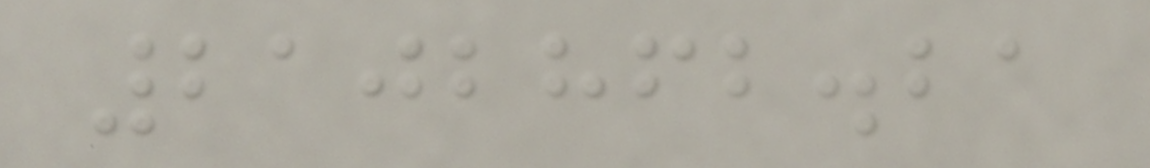2102862.21
